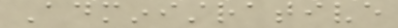Administrative
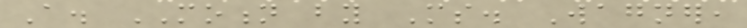A. MOTION by Ms. Wagner,
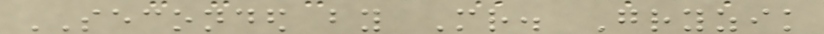SECONDED by Mr. Gryzik
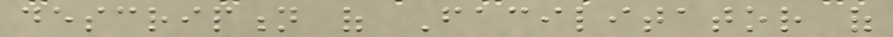description of Facilitator of
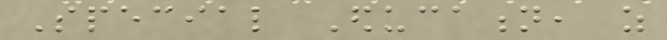Special Education, as
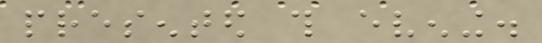presented this evening.
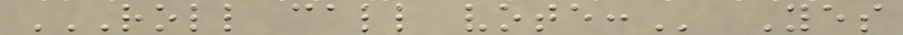ROLL CALL VOTE: Yes
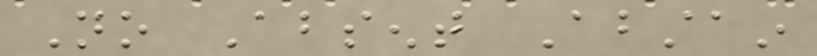No Absent Abstain
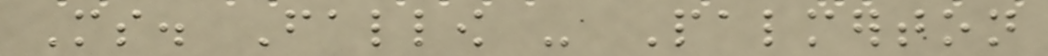Ms. Fallow - Palmerton
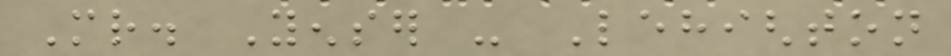Mr. Yenser - Lehighton
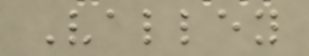Valley
